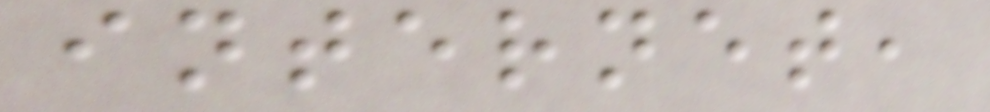internet,
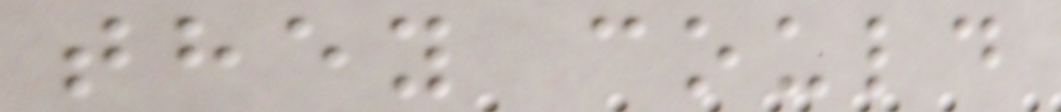they could
